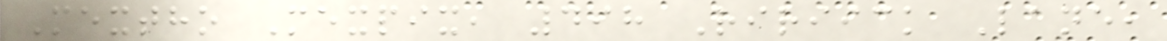Mextho Mexpix, 498 Ririick Lane,
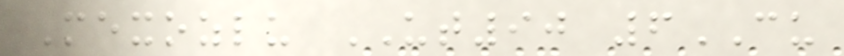Mexozlu UT90 6CU
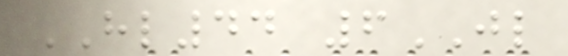HL44 6JL
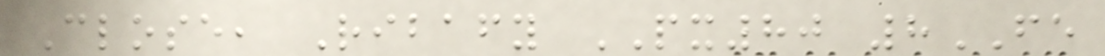Close, Ribafy PX80 8FE
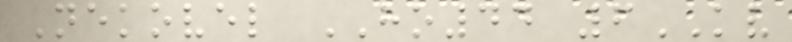Nekovel HO44 6KV
